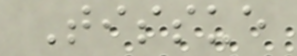Tissue
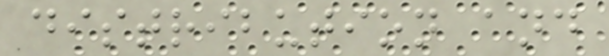distribution and
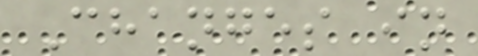Changes in
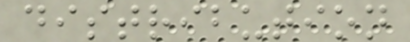distribution
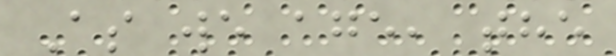As we age, the
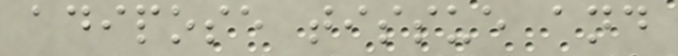adipose tissue and
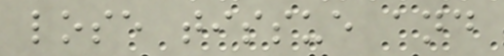lose tissue and
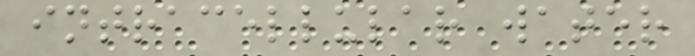intracellular water
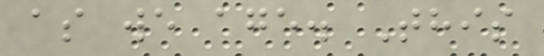as we age. This
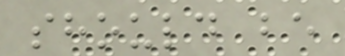should be
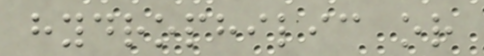hydrophilic or
